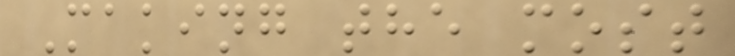Making the most
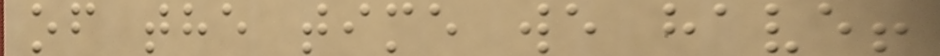of the time we have!
